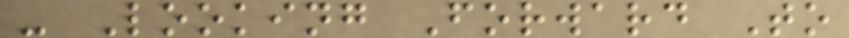- Looking Forward To
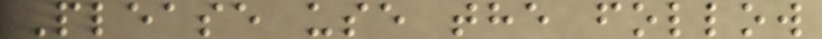Please use the follow
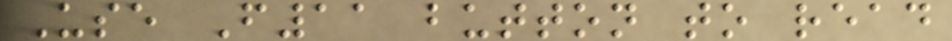Use F11 button to read
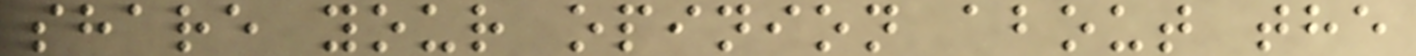share your opinion about the
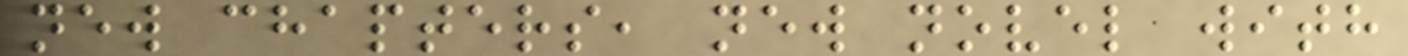new chapters, new novel with
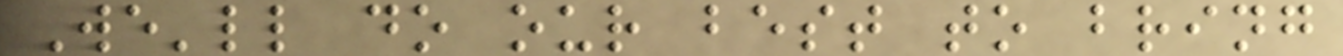We'll do our best to bring
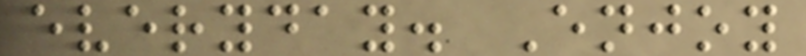everyday. Enjoy
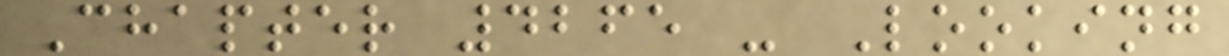Chapter 4265 - Looking
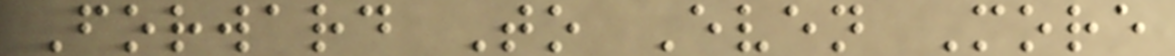Forward To Even More
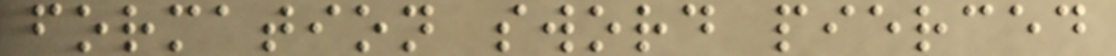formation sword pierced
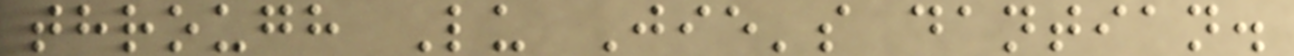through Lu Jie's dantian.
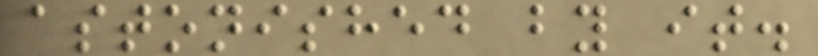astonished by it.
